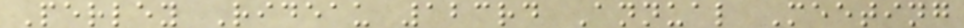Perley Rideau 123rd Annual Meeting
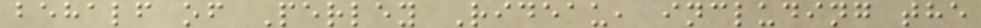behalf of Perley Rideau, including the
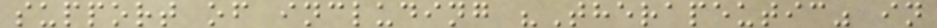support of including "Therapeutic" in
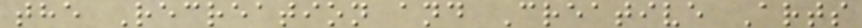the Recreation and Creative Arts
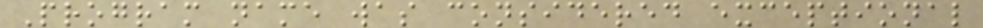Program name was considered exceptional
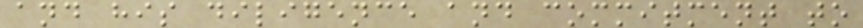and his diligence and commitment to
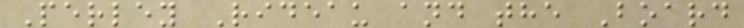Perley Rideau and the Board
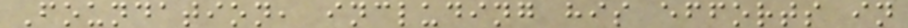Foundation, including his efforts in
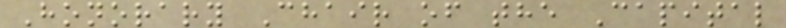Honorary Chair of the Capital
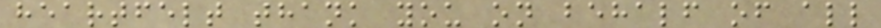heartfelt thank you on behalf of all
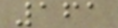161
